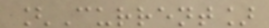[Current]
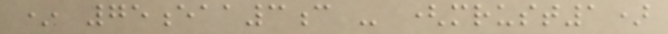* 75eaa3c - (mrust1)
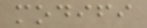modifi
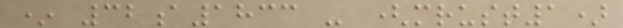* 32a1833 - (mrust1)
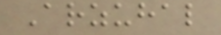Arzuhal
